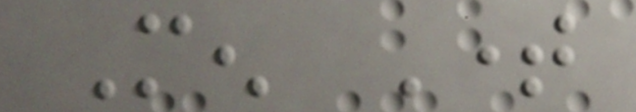Men Time
